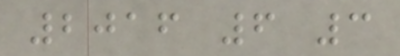2016 6 3
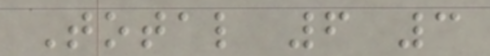Total 6 3
